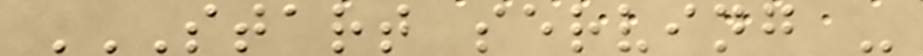START SERVING -
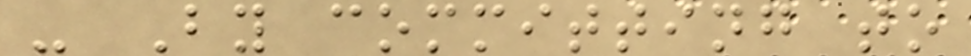- By committing to
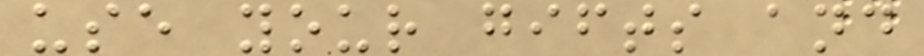use your gifts and
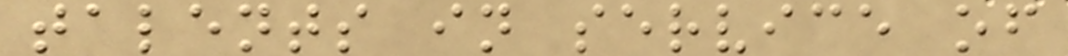talents in service of
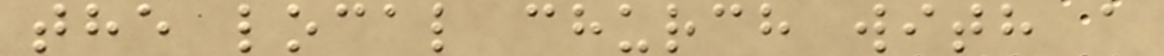the local church with a
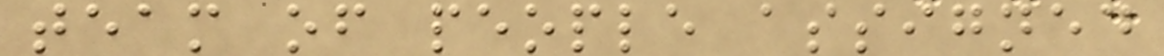team of people assigned
